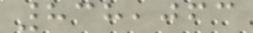838,063
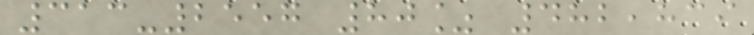313-2557 80% 482,839
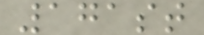171st
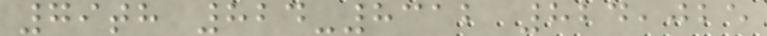79th 824-8312 824,025
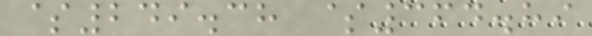$249.38 $364.89
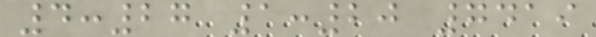4:27 1:20 7419
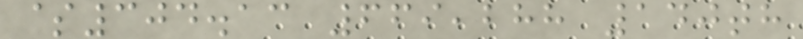$304.13 669,288 140th
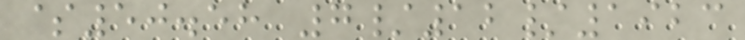$50.58 7/12/1923
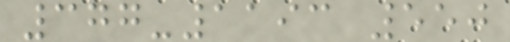377-1193 550
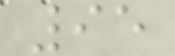95
